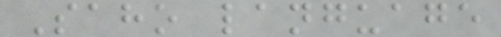Saho language
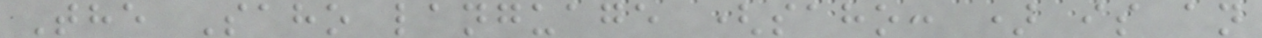The Saho language (saho: ) is an
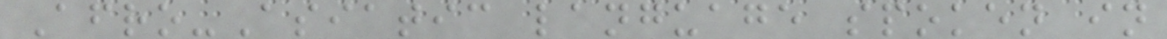Afro-Asiatic language spoken in
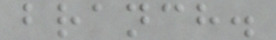branch.
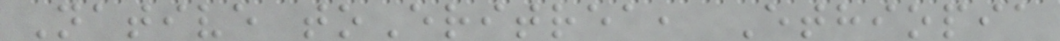Native toEritrea, Ethiopia
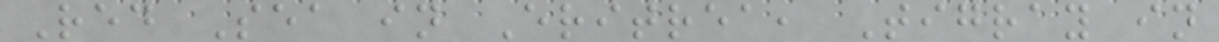Red Sea in Eritrea, Tigray in
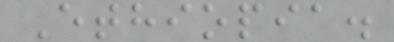Ethiopia.
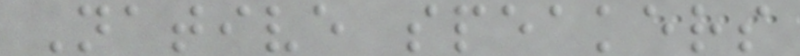Native speakers
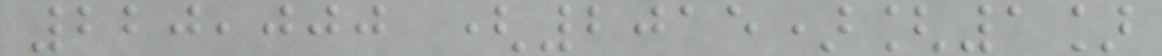220,000 (2015)[1]
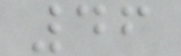46
